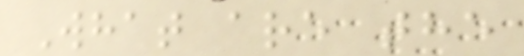What are the
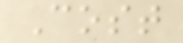Cost
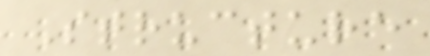Structure
